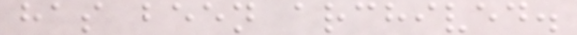has been archived.
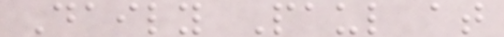Daily Paul at
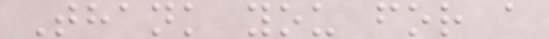Thank you for a
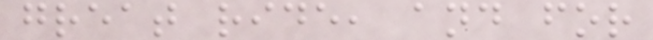great ride, and for
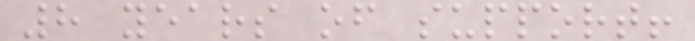8 years of support!
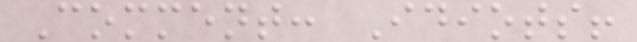Comment: Idiots!
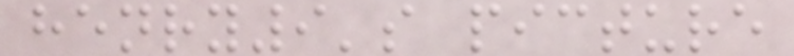henry9's picture
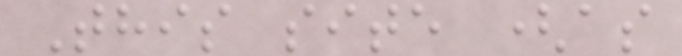This site (as
